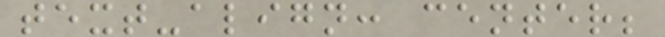text-align: center;
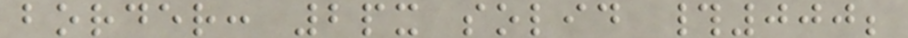border: 2px solid #000;
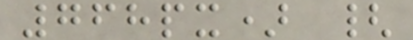768px) {
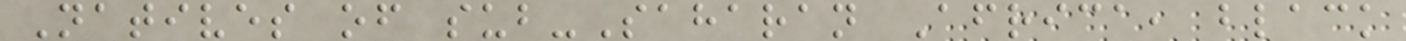Natives of sub-Saharan Africa, black
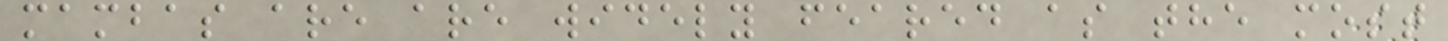mambas are are widely feared as the most
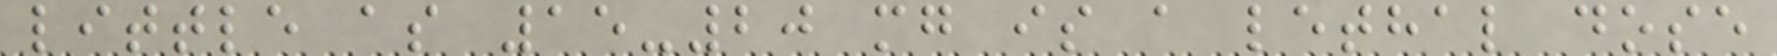little as 15-20 mg is a lethal dose
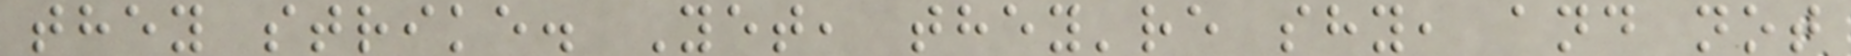they strike. Yet, they're shy, and not
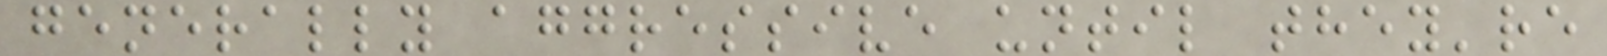generally aggressive until they're
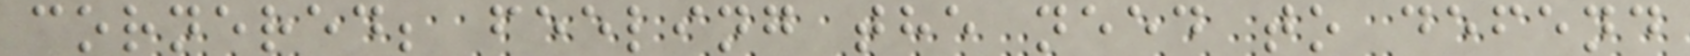cornered; feeling the need to defend
